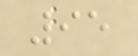95
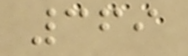369
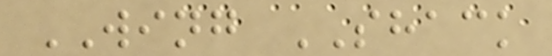WING SHACK
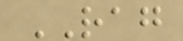RAG
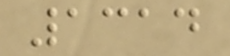1314
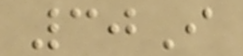30I
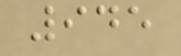945
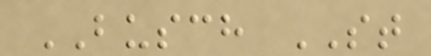BUSCH ST
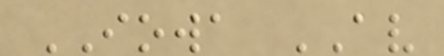IOWA AV
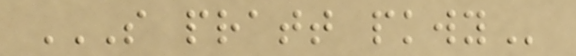S PRATT PKWY
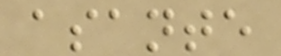asante
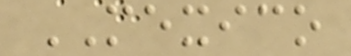MEXICO
